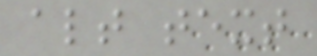alt text
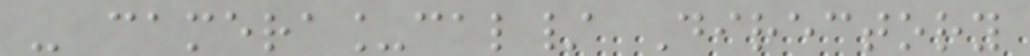- camera_cal/ Directory
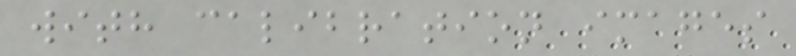with calibration images
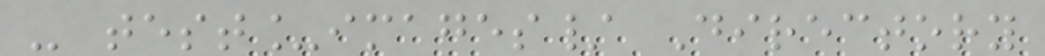- test_images/ Directory
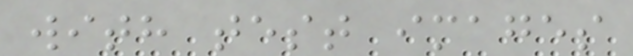with test images
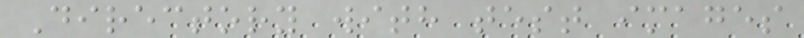Directory with test images
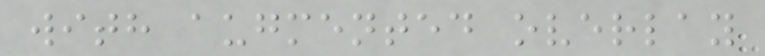with augmented overlay
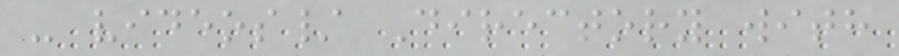- videos/ Directory with
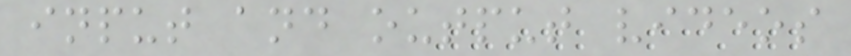input and output videos
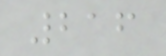216
